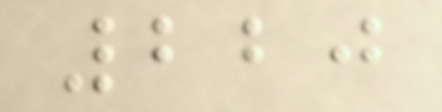220
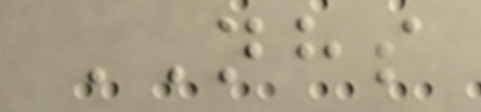NHS
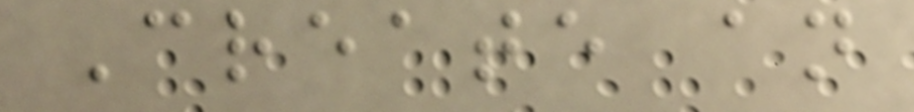Create an
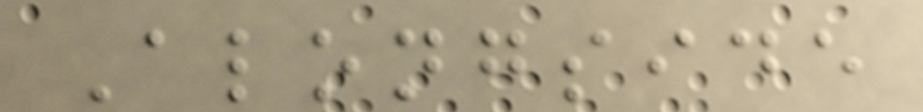Alongside
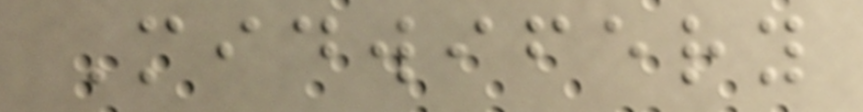Midwifery
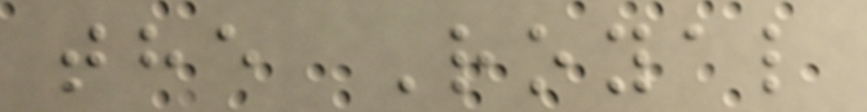the Royal
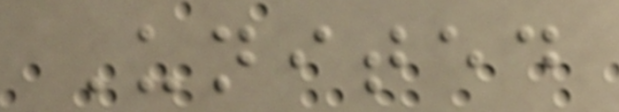United
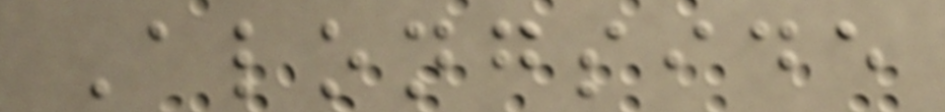Alongside
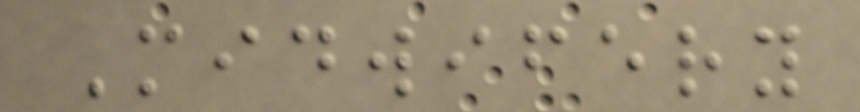Midwifery
